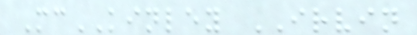McKINLEY IRVIN
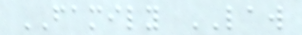FAMILY LAW
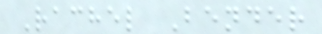Rachel Bender
